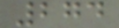274
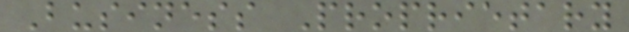Business Proprietary
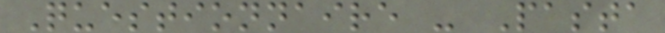Questionnaire - Pasta
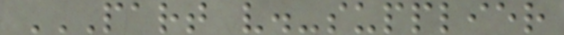PART V.-SUPPLIER
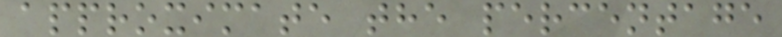approximate the percentage
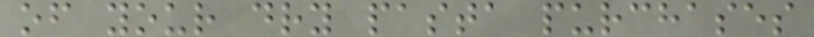of your dry pasta purchases
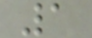1
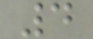4
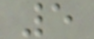5
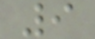9
